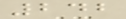242
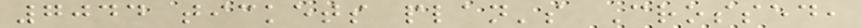7044 tickets plan's Crossed,
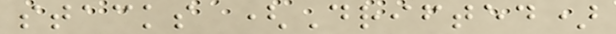stacks (Drifted)
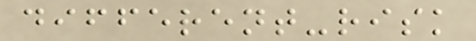different-risk
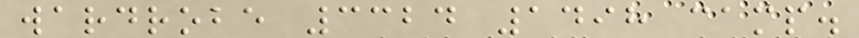wardrobe 3324 1498 camp.
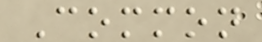Common
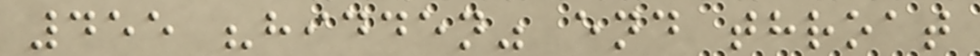455 "hidden" end throat
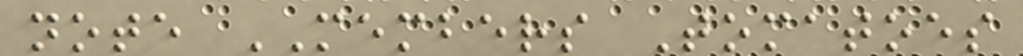note MEMBERS Tomatoes
